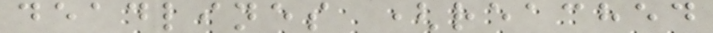deadlines (reached
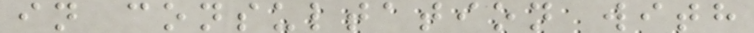in consultation with
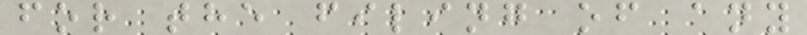for the filing of any
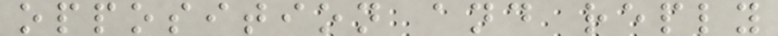opposition and reply
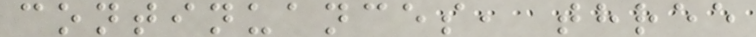continuances, three
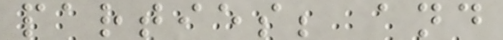parties; and
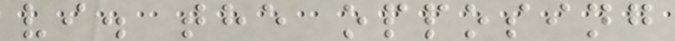vi. the opposing
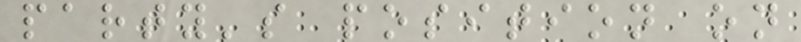party's position on
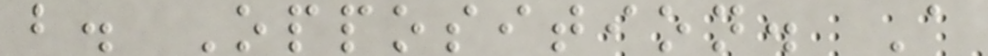b. Opposition. A
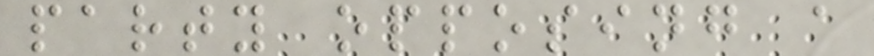party opposing a
